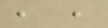, ,
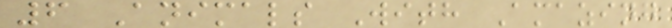6 Animals With Amazing
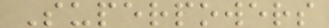Superpowers
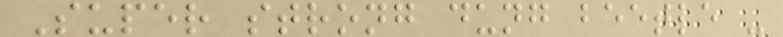Super strong dung beetle -
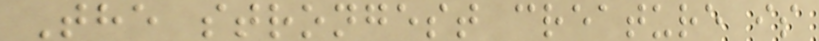The strongest creature is
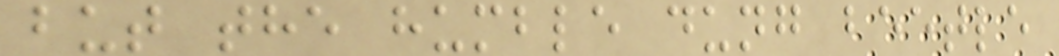but the humble dung beetle
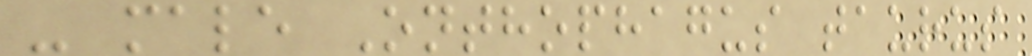- male Onthophagus taurus
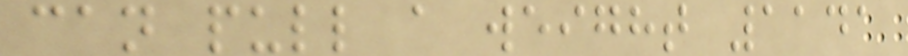can pull a weight 1141
